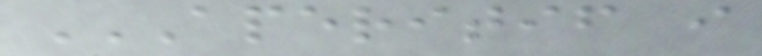APERITIF I
